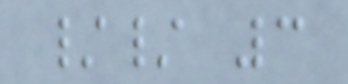// 3
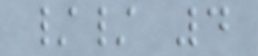// 4
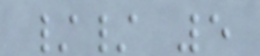// 5
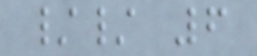// 6
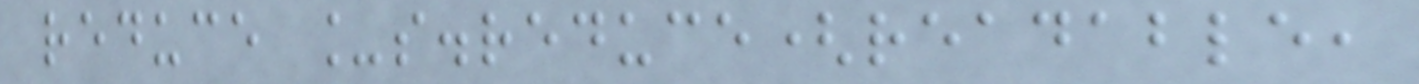reduce _s.reduce(readable,
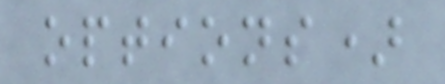options)
